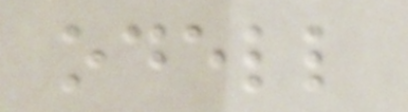odell
